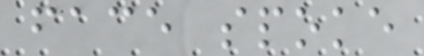face spoke
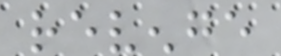revenge
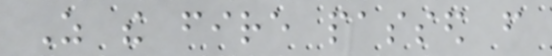As the fire passed from
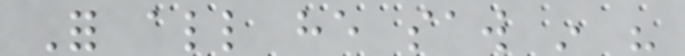For all he saw in his
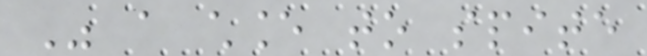Was a chance to spite
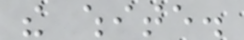the white.
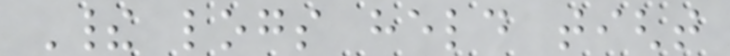Their logs held tight
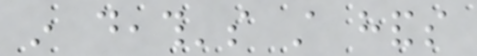in death's still hands
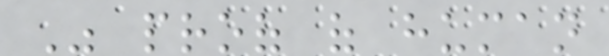Was proof of human
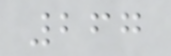267
